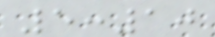5:10
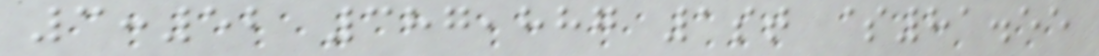3:52 387,887 1st $81.55
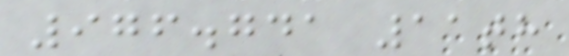976.741 11th
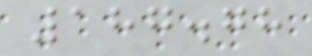187.78
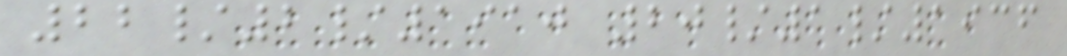22/2/1910 20/1/1936
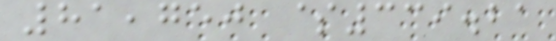81,750 $339.21
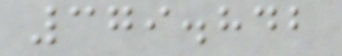379.842
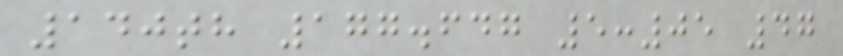140th 177.647 5:05 47
